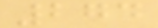274
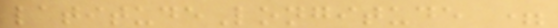latitudeLongitude =
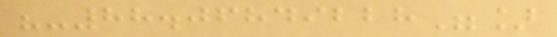"-88.06849228"]
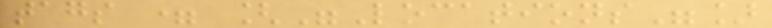tags = ["Locations"]
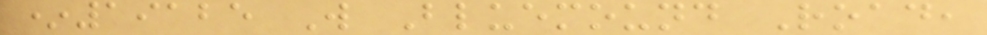*19125 W Bluemound Road,
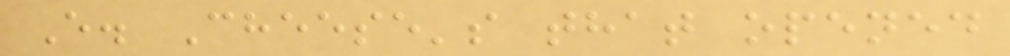E. Cheese's that opened
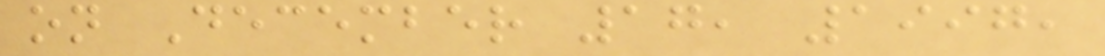on December 17, 1997,
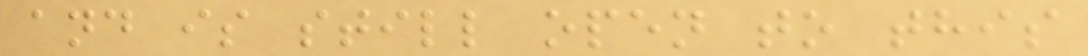and is still open to this
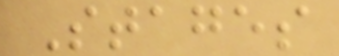Stages
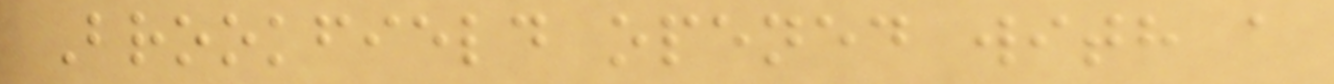Brookfield opened with a
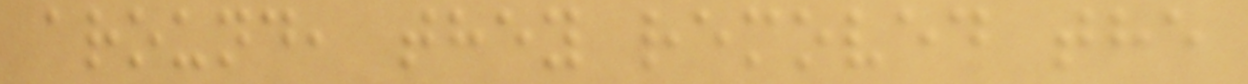around, they removed the
